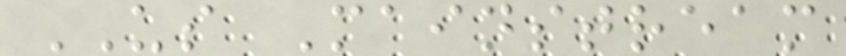US Mainstream
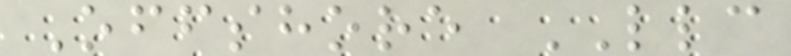Offshore LLC
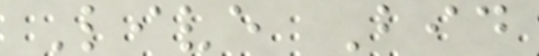Live Bid
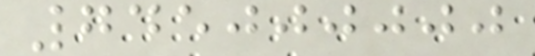745000000
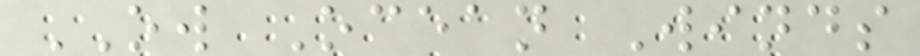OW Ocean Winds
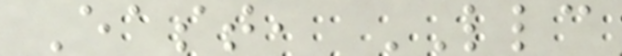East, LLC
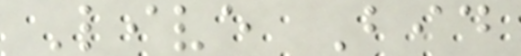Live Bid
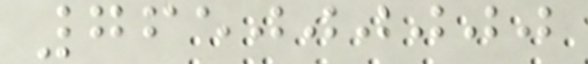765000000
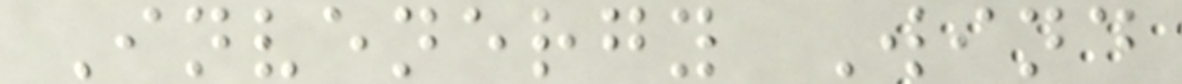Invenergy Wind
